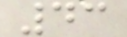43
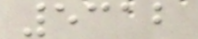5312
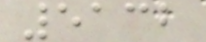5132
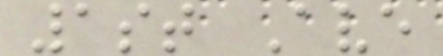1st Ave
